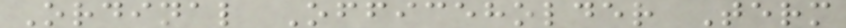Ordinal Officeholder Term
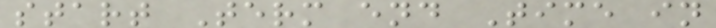start Term end Time in
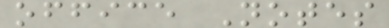office Notes
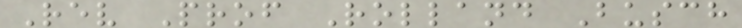Rev Prof Rolland Busch
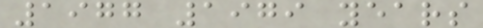1977 1979 years
